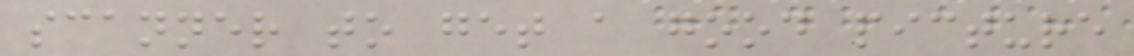scanner to get a good picture
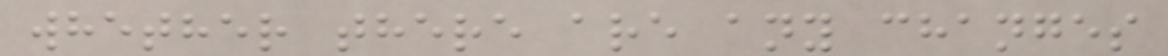whether there are any changes
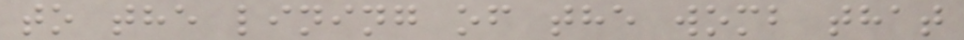to the lining of the womb that
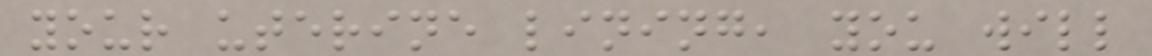your uterine lining, you will
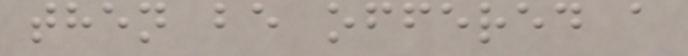then be offered a
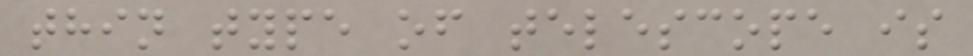thin type of telescope is
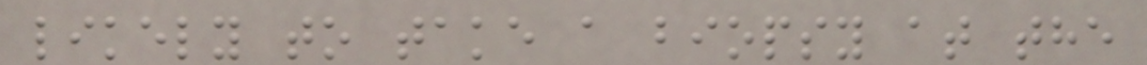likely to take a biopsy at the
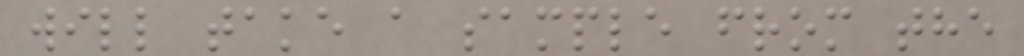will take a sample from the
